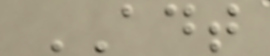ADT
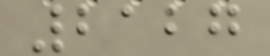2127
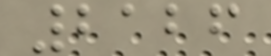2126
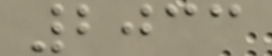2033
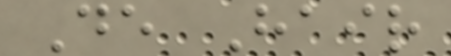De Hair
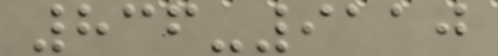836-9110
